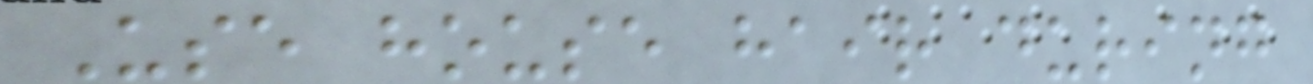Use house hair during
